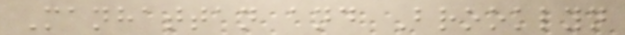Manhattan and Brooklyn
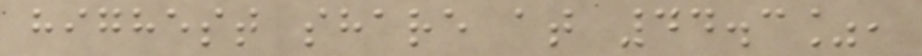highest share at 44.3%,
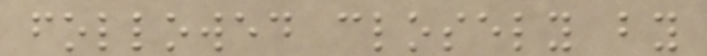followed closely by
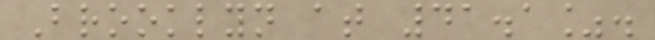Brooklyn at 41.1%.
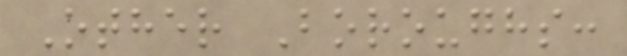Other Boroughs:
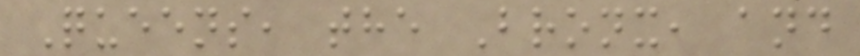Queens, the Bronx, and
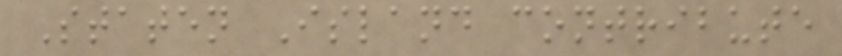Staten Island contribute
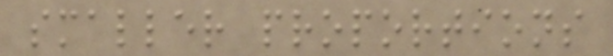smaller proportions
